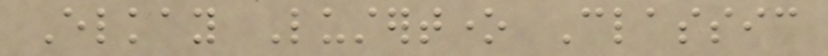Elkay Lustertone Classic
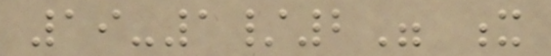19-1/2" x
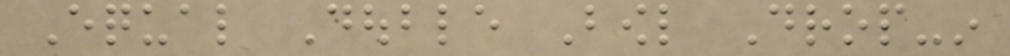Equal Double Bowl Drop-in
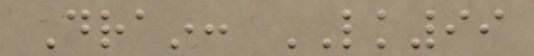Drain: LK99
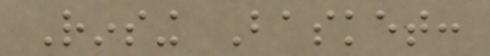Rinsing Basket:
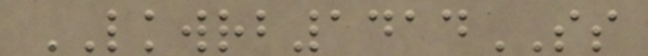LKWRB1414SS
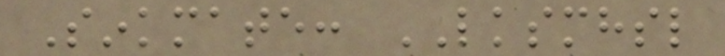Sinkmate: LKSMHSL
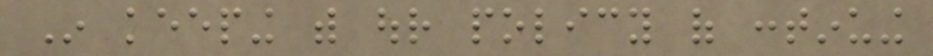In keeping with our policy of continuing
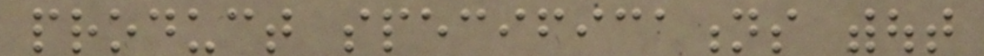product specifications without
